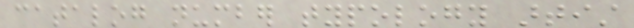catalog number typology artist
